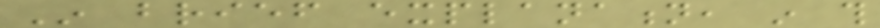In brief explanation, in this
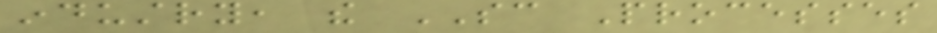industry, the SC Processes
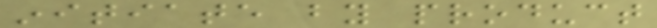initiate by product
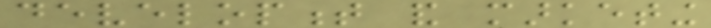development and marketing
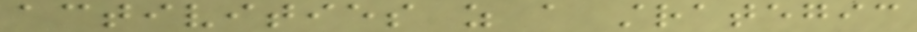activities as a strategic
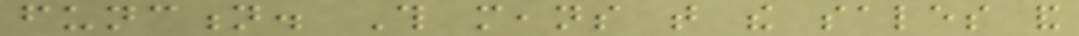function. This means that the sales and
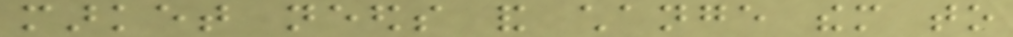market needs and change them to
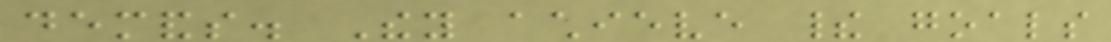demands. They achieve their goals
